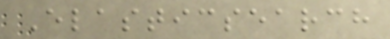Elasticsearch
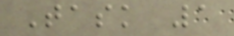Task 1
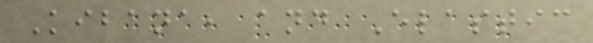Kibana, and Elastic
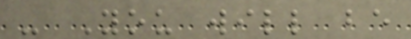- You will be
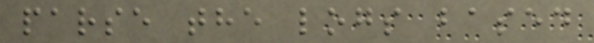parse the logs based
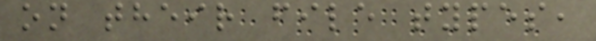on their file types,
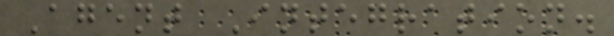Agent Integration.
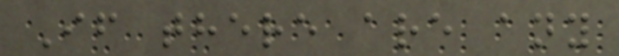If there are any
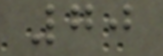70
